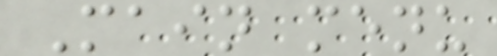Main menu
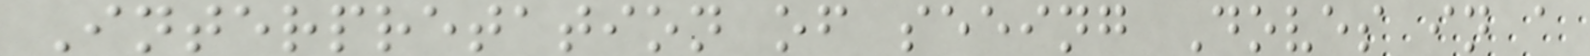Interpretation of seeing Doves in a
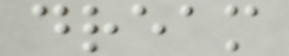dream
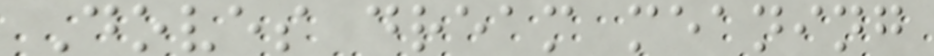Doves dream meaning
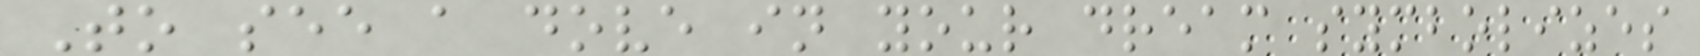To see a dove in your dream symbolizes
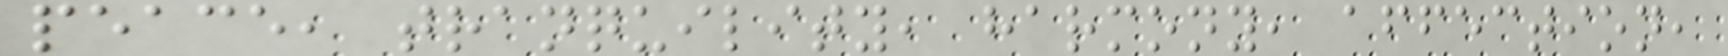peace, tranquility, harmony, affection,
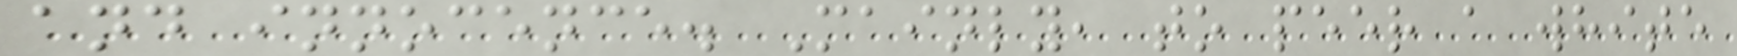and innocence. Mainly, to peer a white
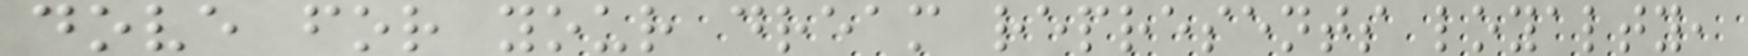dove for your dream represents loyalty,
